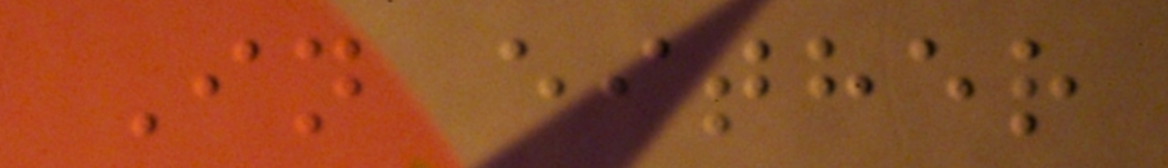In either
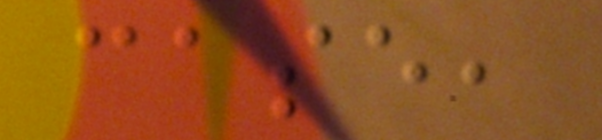case,
